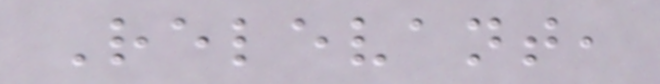Relevant,
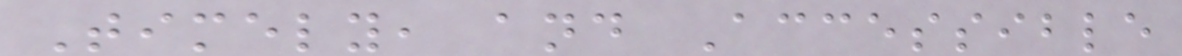Timely, and Accessible
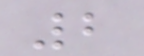2
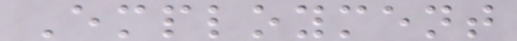Employment
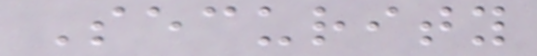Security
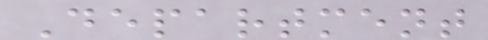Department
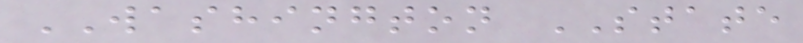WASHINGTON STATE
